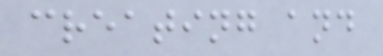creating and
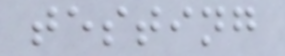testing
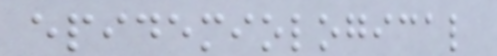epidemiological
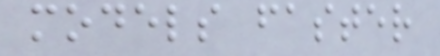models faster
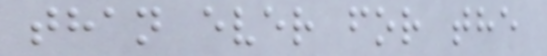than ever for the
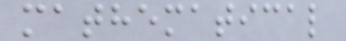mathematical
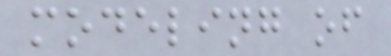modeling of
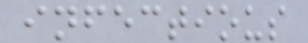infectious
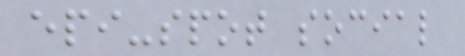epi-spot social
